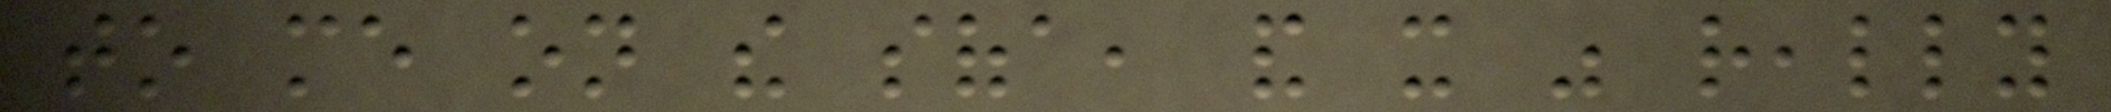to me on the sofa, and it was really
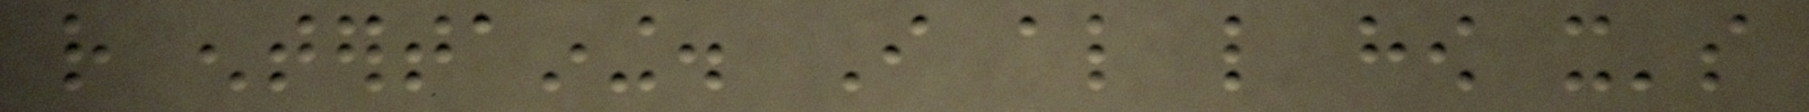rather entertaining. I also like how it's
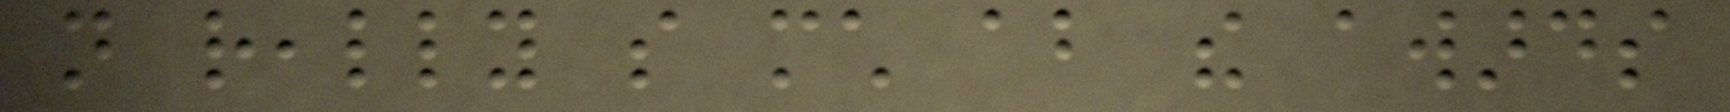not really so much about the awards
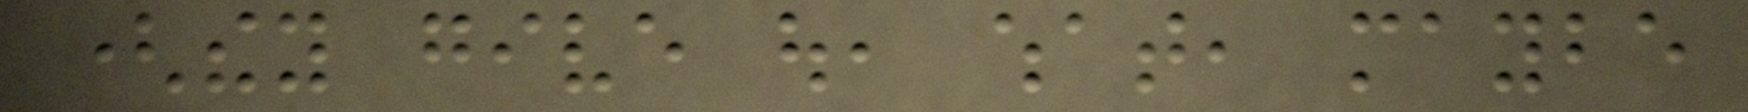(they give out, what, maybe
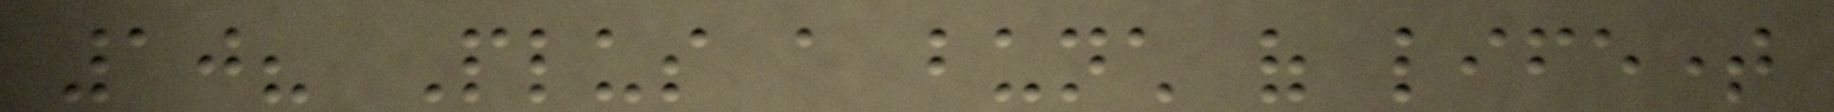10? Plus a bunch of lifetime
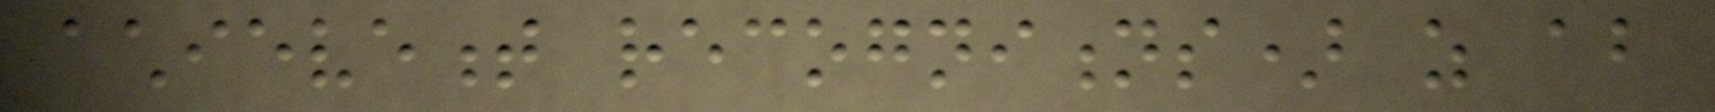achievement recognitions) as about
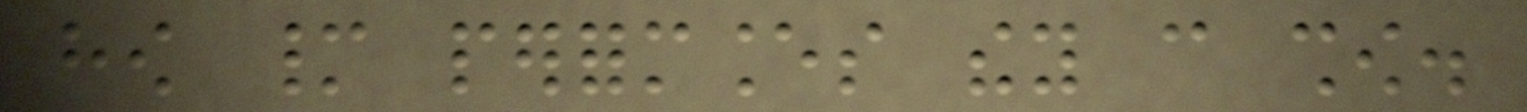how many performances they can show.
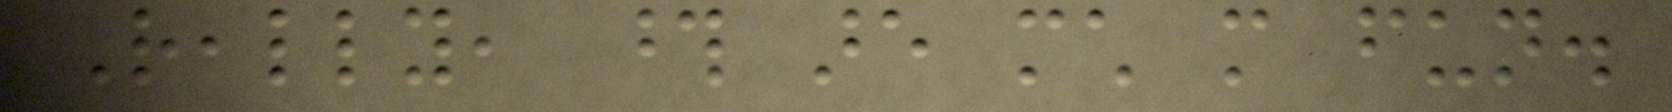Really, those are much more fun.
